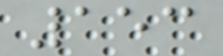153
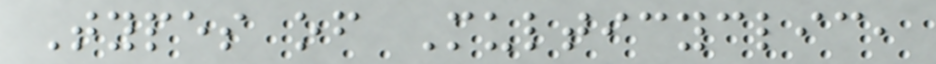Types of Multicyclic,
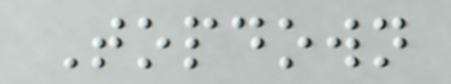Topdown
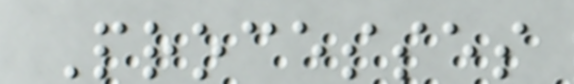Processes
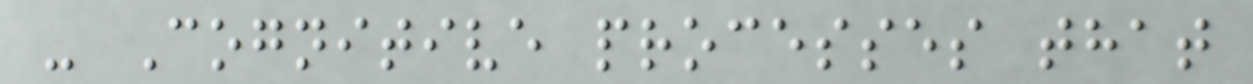- Cognitive processes that
